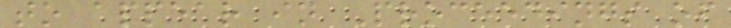to appear in Proceedings of
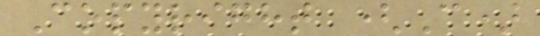Copyright (C)
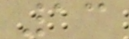13
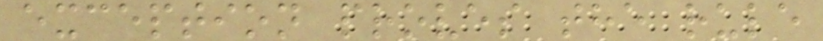exception proves the rule
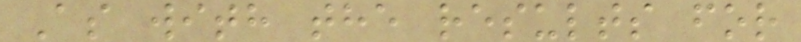As with the results for
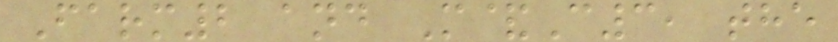Farm2 and M&C3, the
